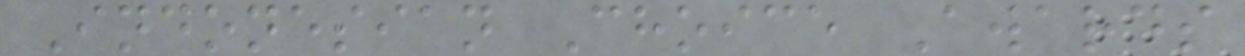Indonesian Choice Awards
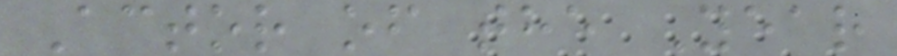Actor of the Year
